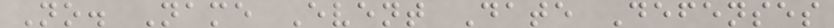No. Name Event Date Defenses
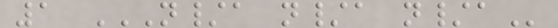1 N/A N/A N/A
